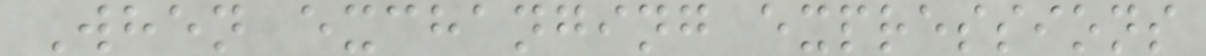When exchanging expressions
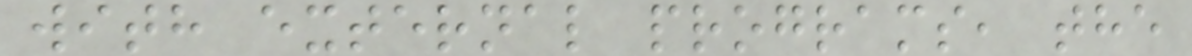with external programs, the
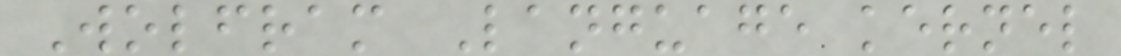Wolfram Language kernel
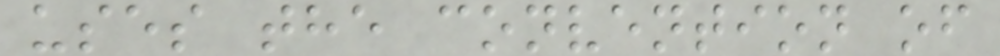uses the convention of
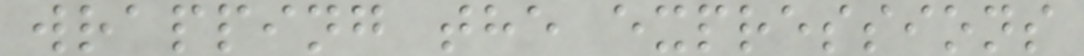wrapping the expressions
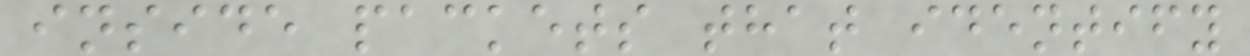inside packets that identify
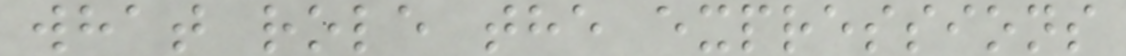what role the expressions
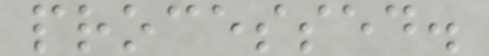processed.
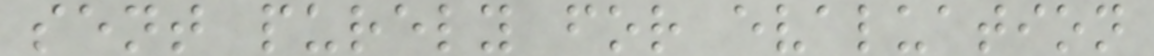sent purely for evaluation
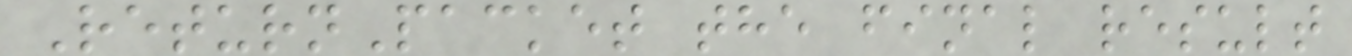ReturnPacket the final result
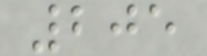205
